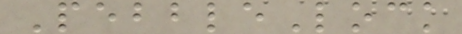PebbleLock
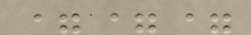===
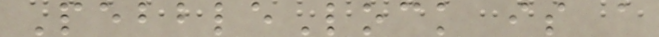PebbleLock is a
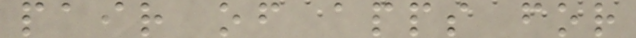pair of apps for
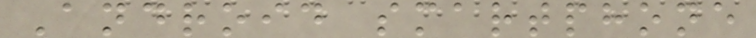Android smartphone
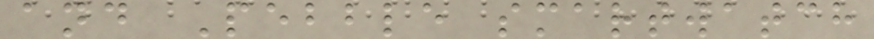and Pebble smartwatch
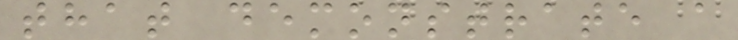that demonstrate a
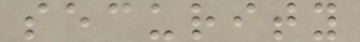security
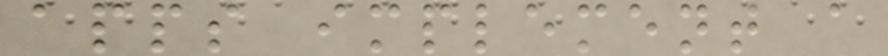apps implement a
